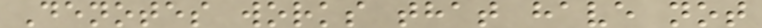Denotes works that have not
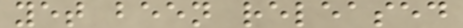yet been released
